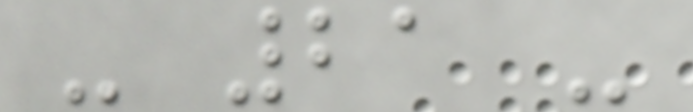- 21 -
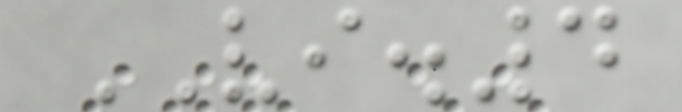VI.4
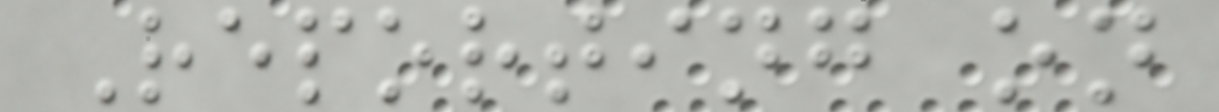Reporting on
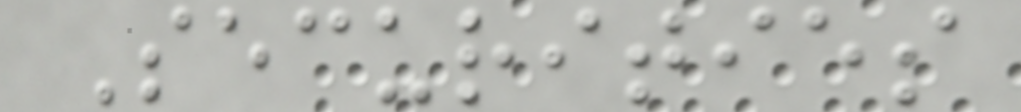Securities
